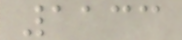1133
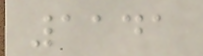1141
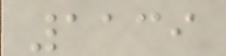1139
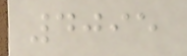4095
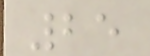25
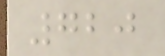720
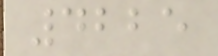4225
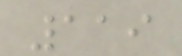119
